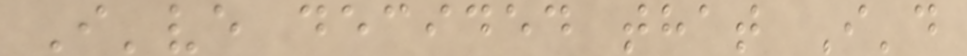I've decided that I'd
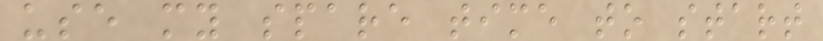use my spare time to start
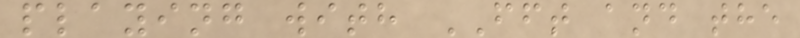playing with FFT and the
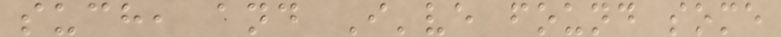such, and I've found some
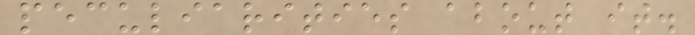peculiarities about it.
